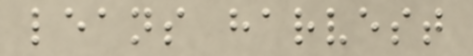leans harvest
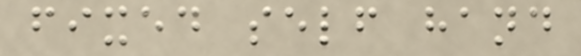fixed self hand
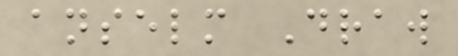anselm Draw
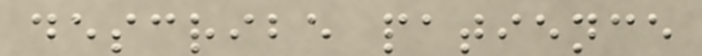describe patience
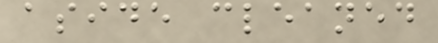aside cleaned
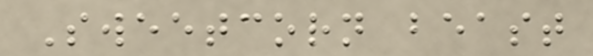Sweetcorn beast
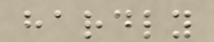hardly
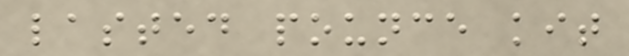lasted pounce kit
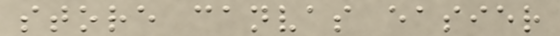store canvas easier
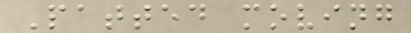Patted moving
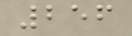256
